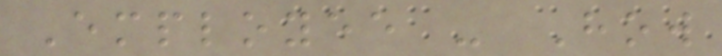Employee - How
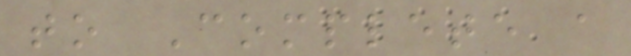to Complete a
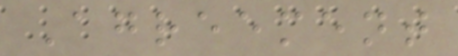Agreement
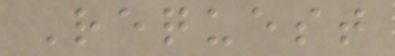Request
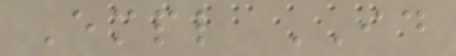Empl ID
